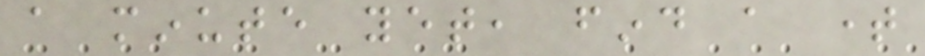a minute yet, find a time
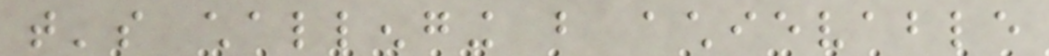that's challenging but achievable
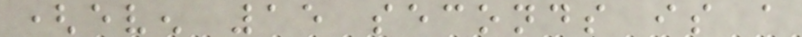(even 15 seconds is a
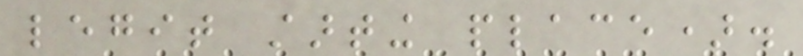legit starting place).
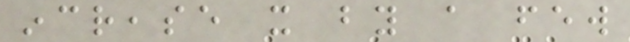increase it by a few
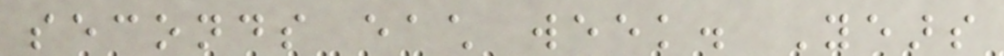seconds each week. Years
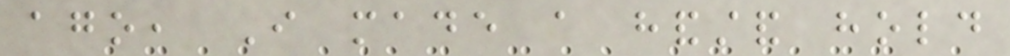ago, I made a handstand hold
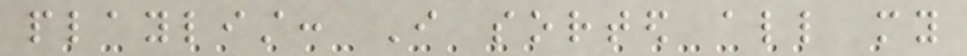playlist: I sorted all my
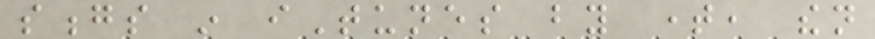songs in iTunes by time, then
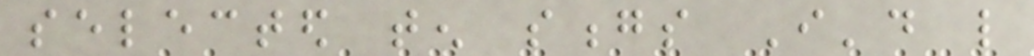selected ten songs I'd like
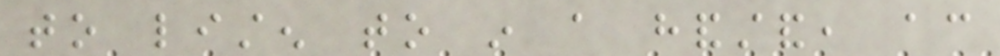to listen to in a handstand, according
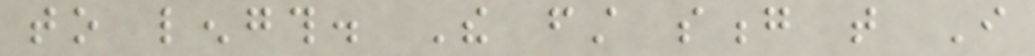to length. The first song that I
